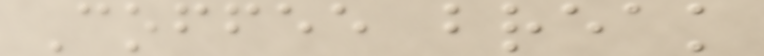Coffee break
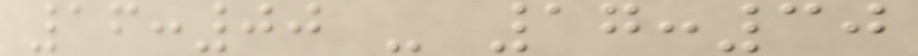16:00 - 17:30
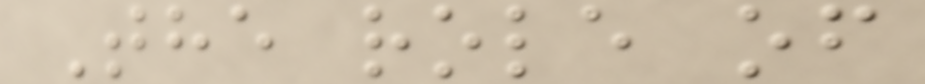The role of
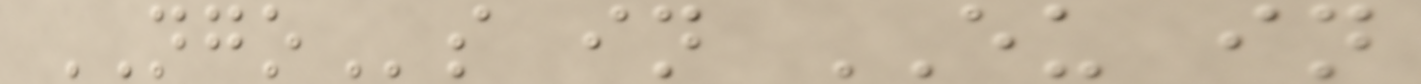NGOs in EU in
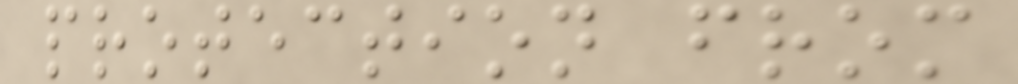protection from
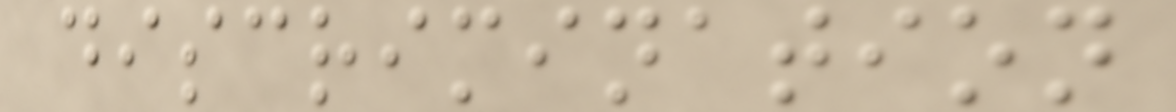discrimination
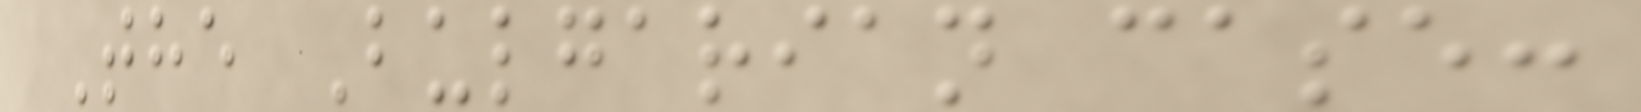The Bulgarian case:
